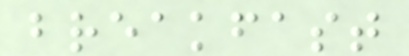breakfast
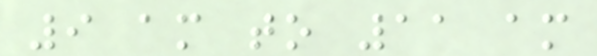9 am to 11 am
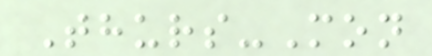Thurs-Mon
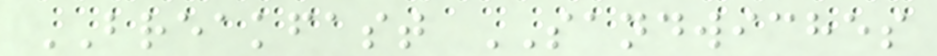BREAKFAST SANDWICHES
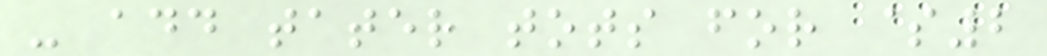- add tater tots for $2
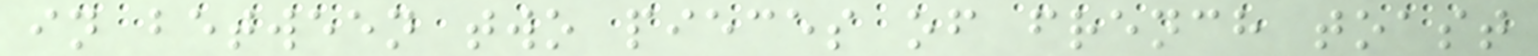in between two pieces of french toast
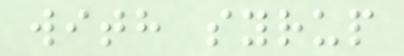with syrup
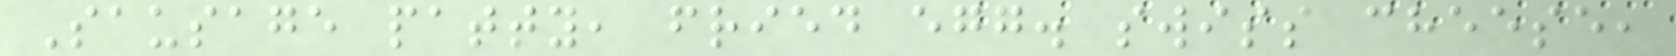Sausage patty, fried egg. swiss cheese,
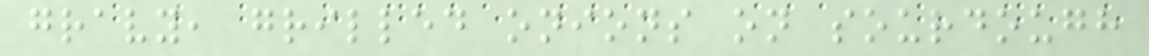gravy, grilled onions on sourdough
